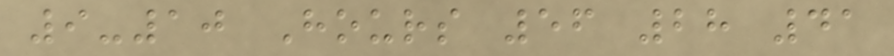9-10 Hours 56 28 41
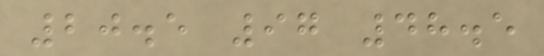20.5 97 48.5
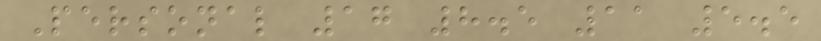Personal 17 8.5 11 5.5
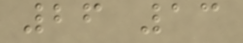26 13
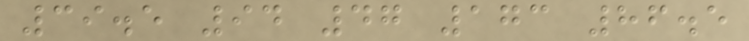39.5 94 47 173 86.5
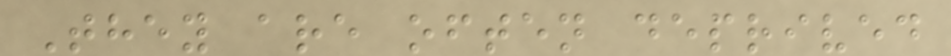They are often deprived
